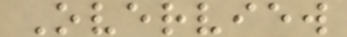Overview
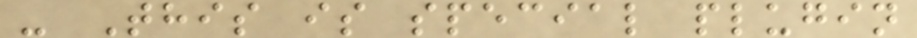- This is special plugin
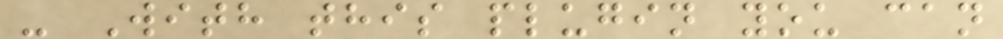- With this plugin you can
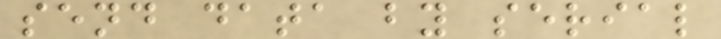send data by serial
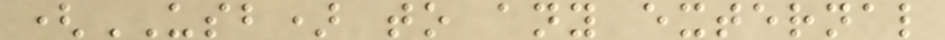(USB) to any external
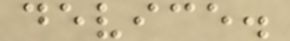device.
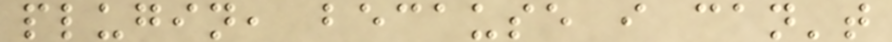plugin, because i can't
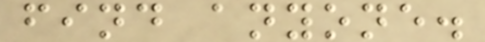find anyone.
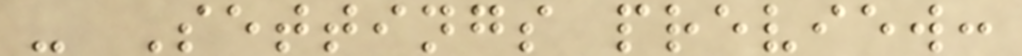- Settings preview:
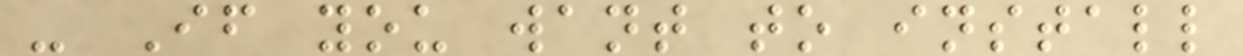- If you want to install
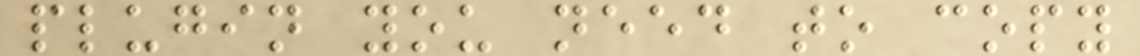plugin you need to copy
